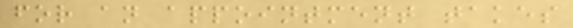for an appointment takes
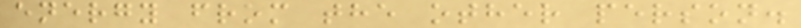energy from the other person.
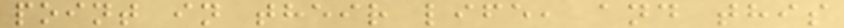point in their life, and this
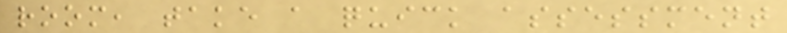room, take a quick assessment
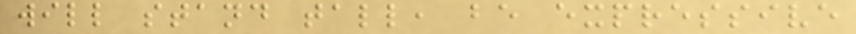will stand tall, be expressive
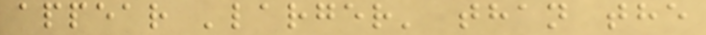appear 'larger' than the
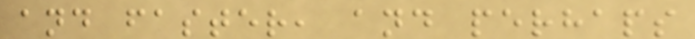and faster, and perhaps
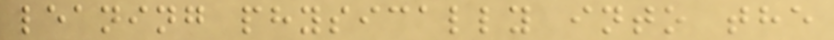leaning physically into the
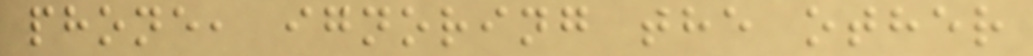phone, ignoring the other
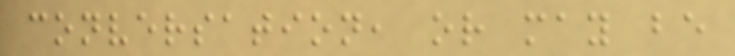conversation, or may be
